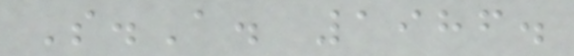S.A. 1986.
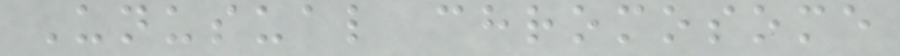Unusual chromosome
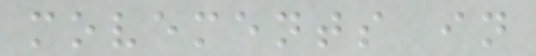movements in
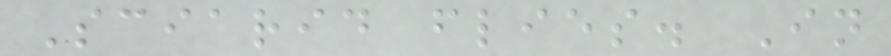Sciarid flies. In
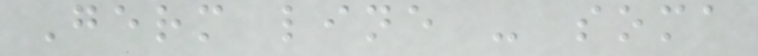Germ line - soma
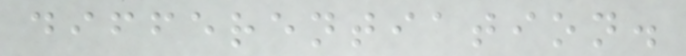differentiation.
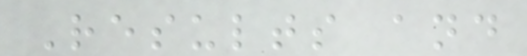Results and
